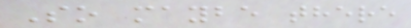So maybe there
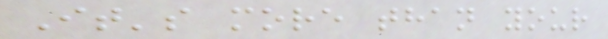It's more than your
